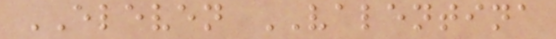ELEVEN VALENTINA
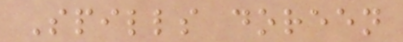Spills doreen
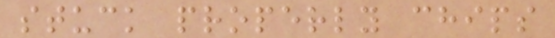stuck properly chips
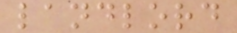landlord
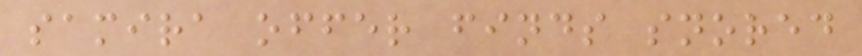samira offer finds snored
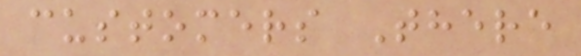customers There
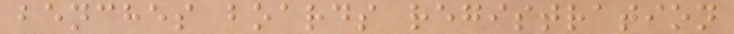benches boards registration
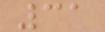31
